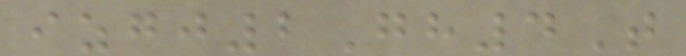izgj2Gh4T
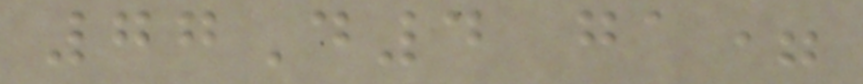77D4 ga=
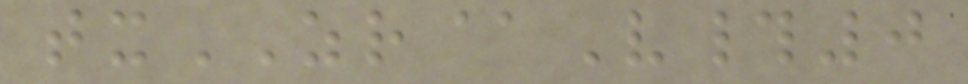txZR@V#0
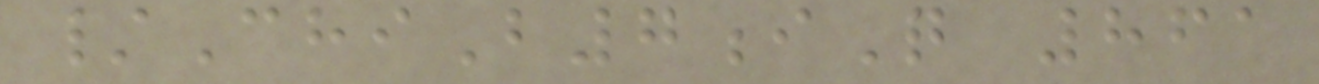/ChiB7iQ 861
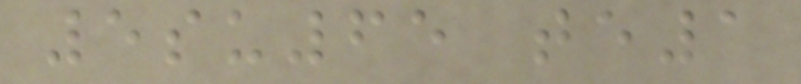5su65 te1
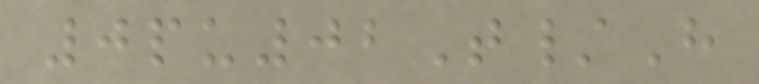0pu02T/H
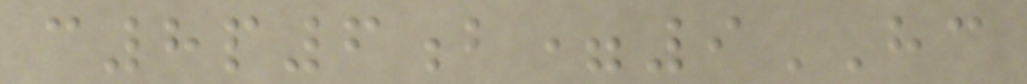c8p6b=9HC
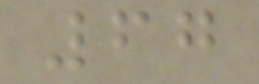67
